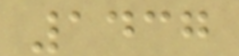1437
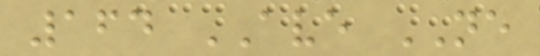164 AVE NE
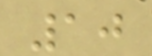10
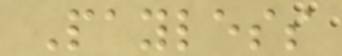Payless
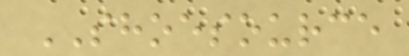SHOESOURCE
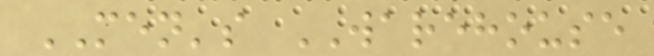MEN's WAREHOUSE
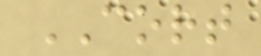CORT
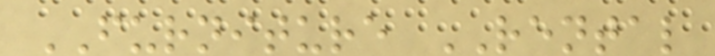FURNITURE RENTAL
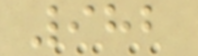982
